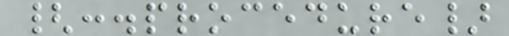{:.procedure}
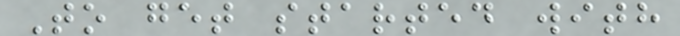To get started with
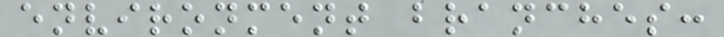environment branches:
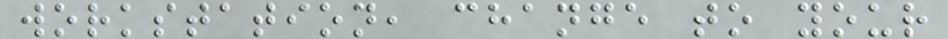workstation, change to your
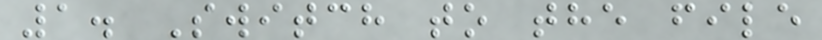1. Switch to the file
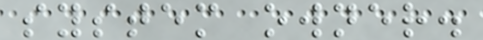system owner.
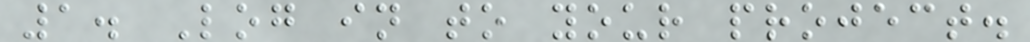1. Log in to your project.
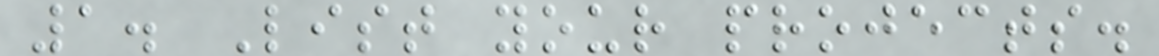1. List your projects.
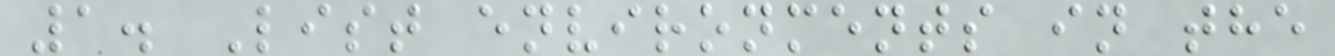1. List environments in the
